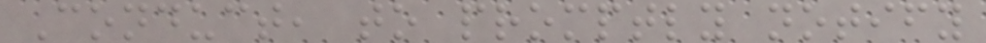Conduct, to promptly notify
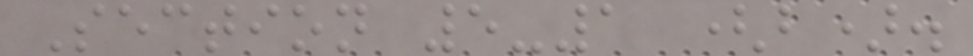Section 5-1 (b).
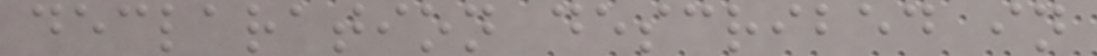declaration described in
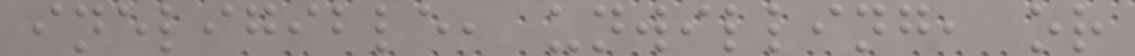ineligible, unwilling, or
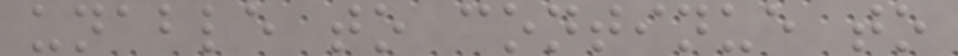unable to continue to
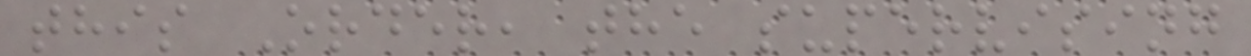this Order, the supervising
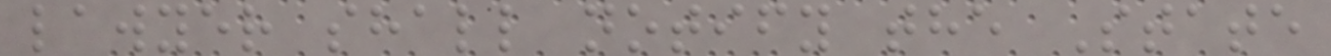lawyer shall notify the State
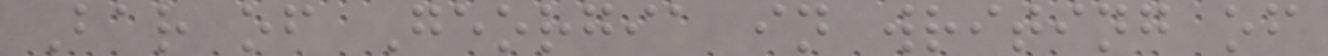Bar of Georgia in writing of
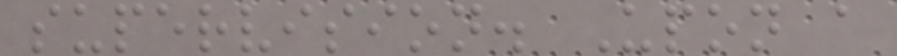supervision. Upon a
